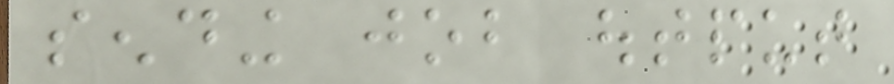sending job output
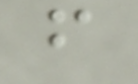from
